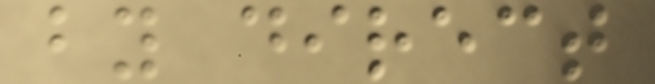by direct
